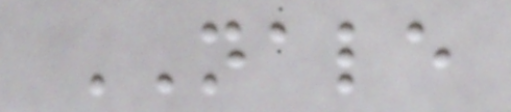NALE
